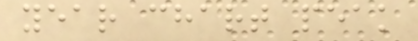year chart peak
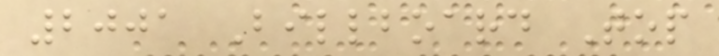2001 Billboard Top
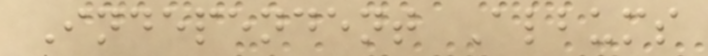Independent Albums
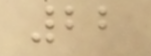22
